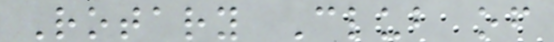Rotary Club of
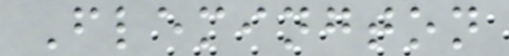Flemington
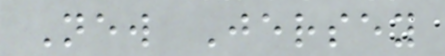New Jersey
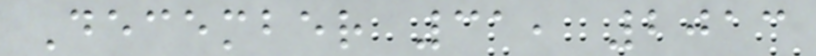December 31, 2013
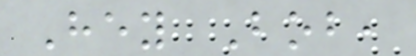Hey Bob,
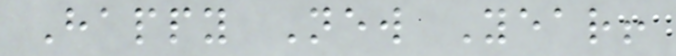Happy New Year!
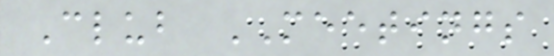Club MEETINGS
